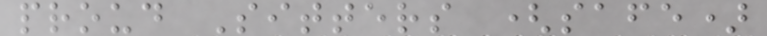proud Sitters (safe)
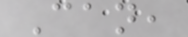Can,
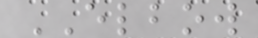ELBOW
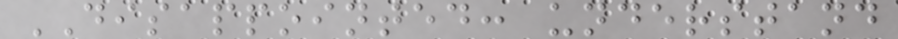DISAPPOINTED: understand
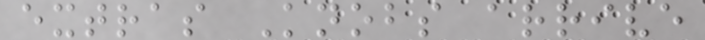extras Knobs arrive
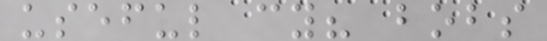useful cy? bobs
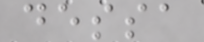dessa
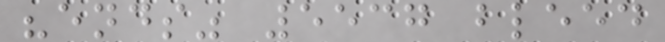"ends" 5537 bleed
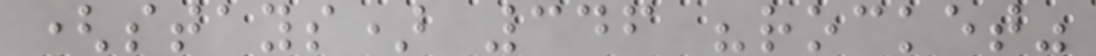(stays) 346 "rocket"
